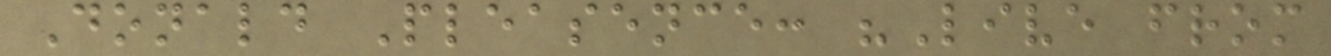Donald Pleasence: "Live from
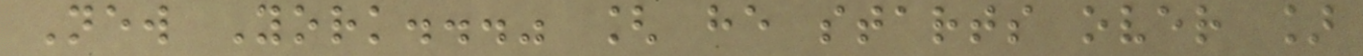New York..." [ he starts over ]
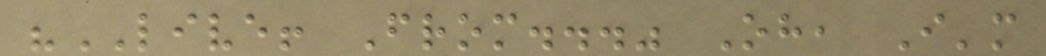"LIVE! From..." Oh, I'm
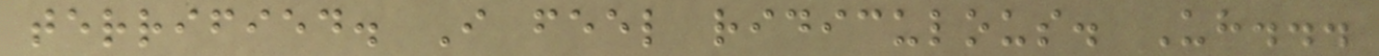terrified. I feel ridiculous. Uh...
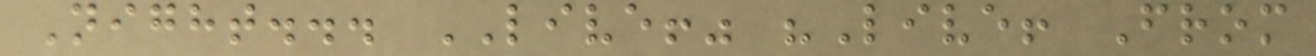Night... LIVE!" "Live! From
